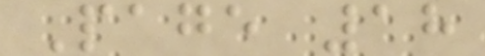Page 18
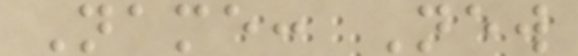Name: New
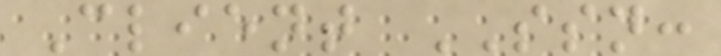Client SSN:
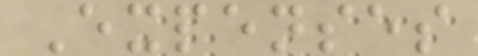Expenses
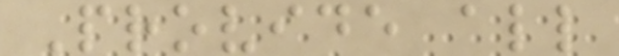Provide all
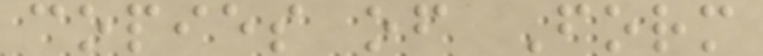copies of Form
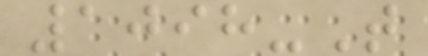1098-T
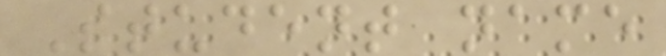Student name
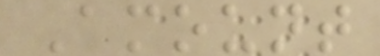Amount
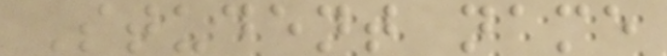Student name
